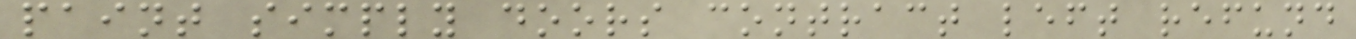paint simply doors contract left refund
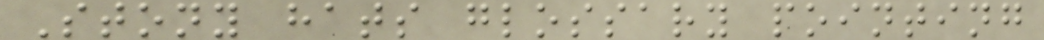Stony hats glossary pointing
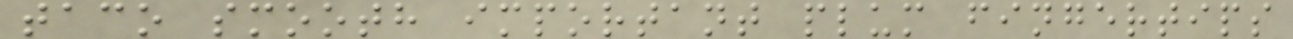taco smooth important plum fingertips
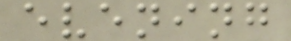evening
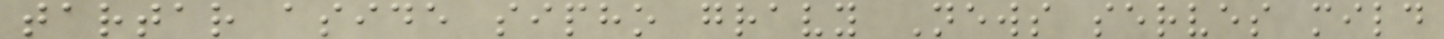tartar aside sipho gravy News serves mild
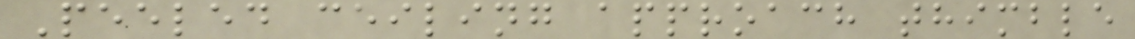Peeled ceiling approach thimble
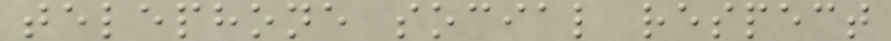telephone social respect
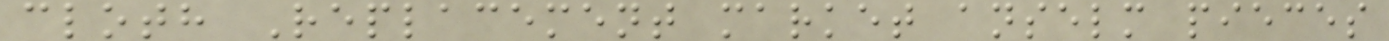cloth Replacement market anselm pieces
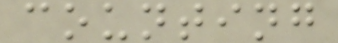counting
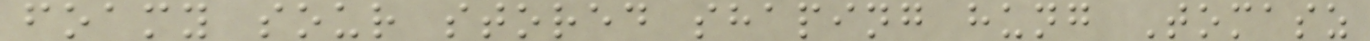foamy sour stored shaping hung Tomasz
